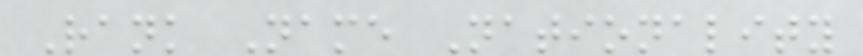Rank Name Nationality
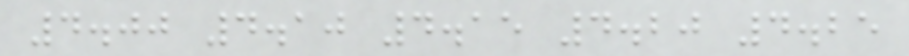4.00 4.10 4.15 4.20 4.25
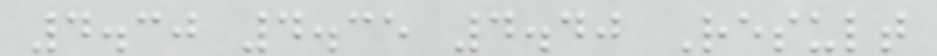4.30 4.35 4.40 Result
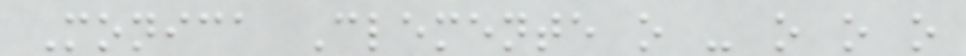Monica Clemente o - o o o
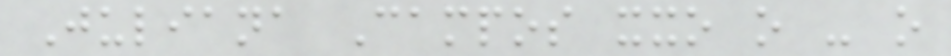Juliana Campos xxo o - o
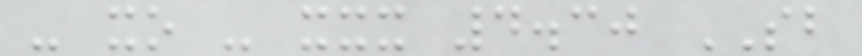- xo - xxx 4.30 SB
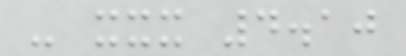- xxx 4.10
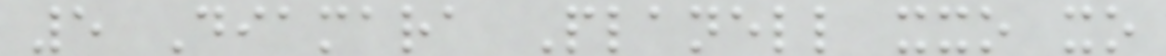5 Diamara Planell xxo xo
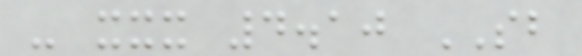- xxx 4.10 SB
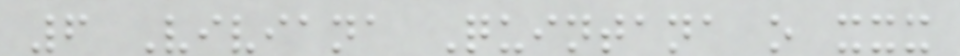6 Viviana Quintana o xxx
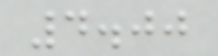4.00
